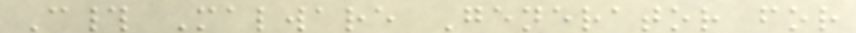C# Malware Generator for
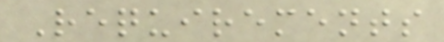Requirements
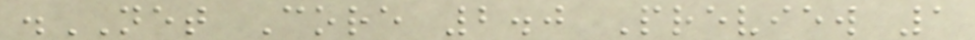.NET Core 2.0 Preview 1
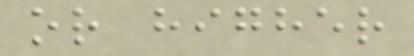or higher
